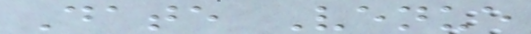Date Venue
